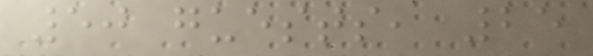50 guests, 25
